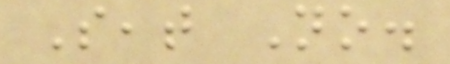Seat No.
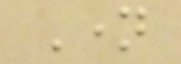Name
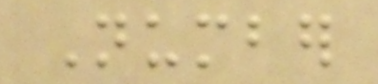Number
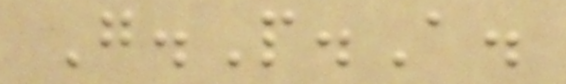G.P.A.
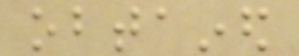obtained
